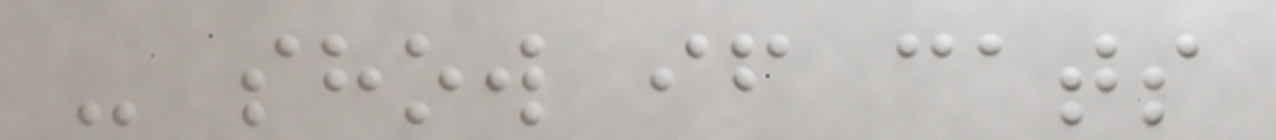- show if cats
